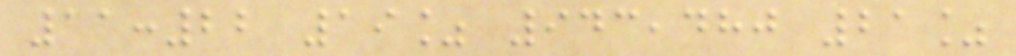11:22 19% 943,480 21%
